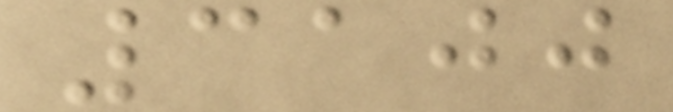3100
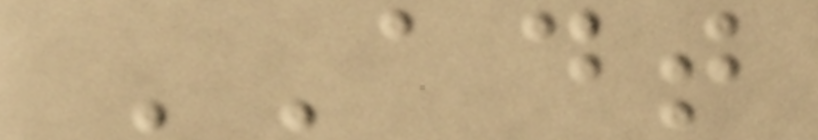ADT
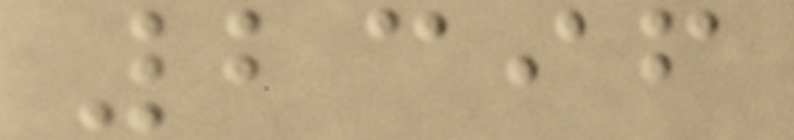2396
